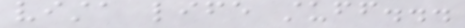vista life stuff...
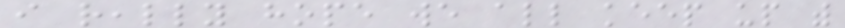i really hope we all keep up with
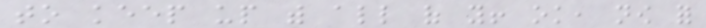to keep up with all of you! ok, now for
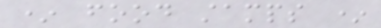* food stamps *
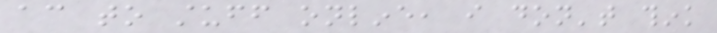according to stuff online, i don't think
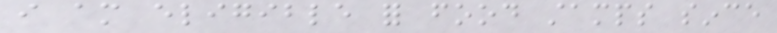i am eligible for food stamps since
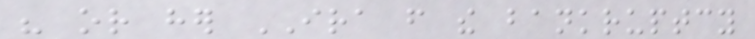his or her IRA from the bankruptcy
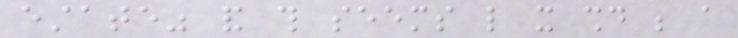estate" and this seems like it should be a
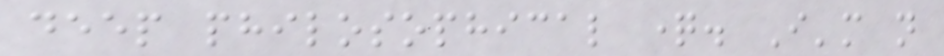deep philosophical question. I'm not
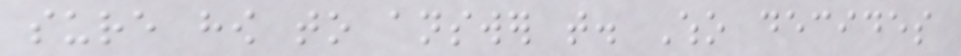sure how to answer that. Who decides
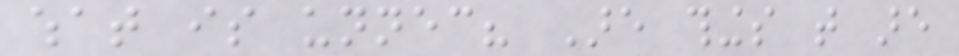what is unnecessary? Are things that are
